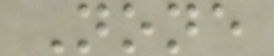None
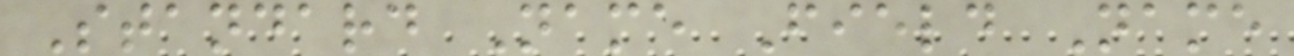Standard Name Field Name
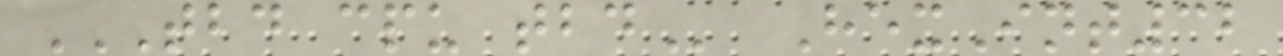TBD CPU TBD HexInt32
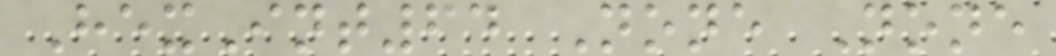HexInt64 None None
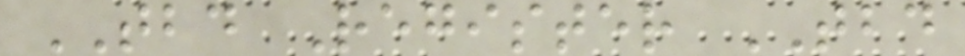TBD Register TBD
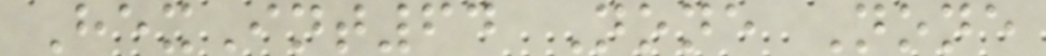HexInt64 None None
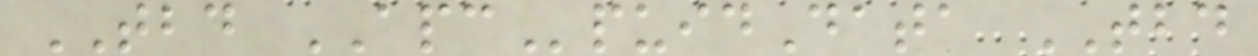TBD APCpuidData TBD
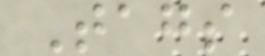Tags
